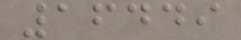16449
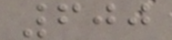600
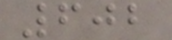602
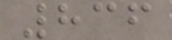836
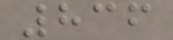836
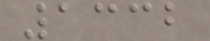1332
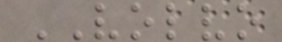VOLVO
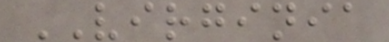VIRGINIA
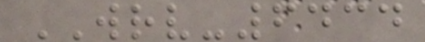WRV-6434
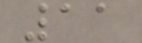11
